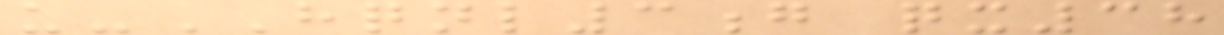u-HQNL3g qx38
